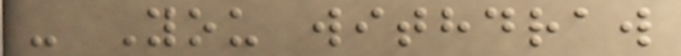- You withdraw
